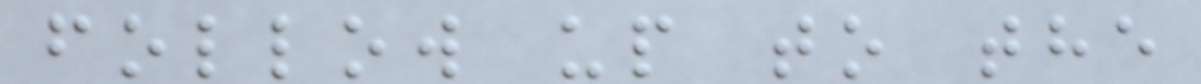follow up to the
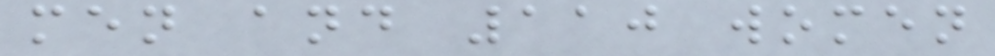men and 110 women
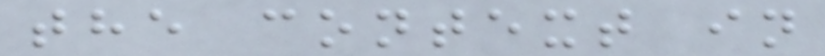the context in
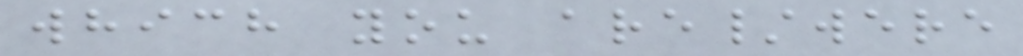which you are/were
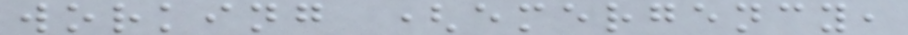working (emergency,
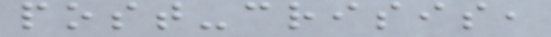post-crisis,
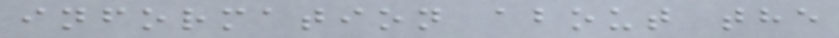information about the
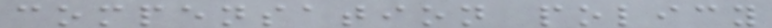compensation policy
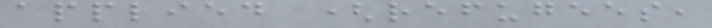applied (refugees,
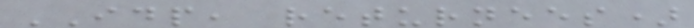IDP, returnees)
